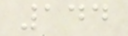144
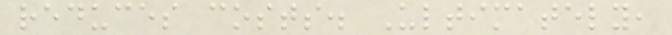reduces costs. Ultimately,
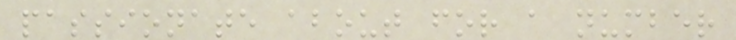passionate about for a number
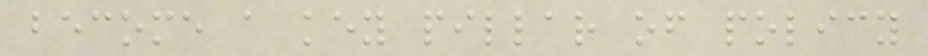become a key pillar of policy
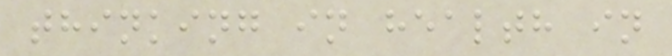thinking in health in
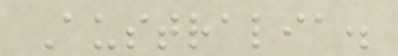Australia.
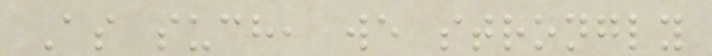As such, we strongly
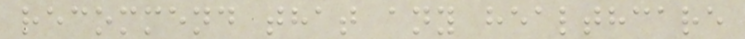recommend that any healthcare
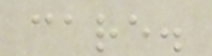care.
